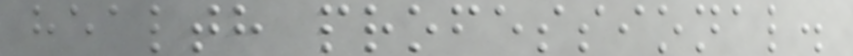health professional.
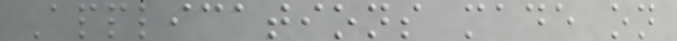Applications made on
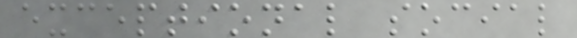exceptional social
